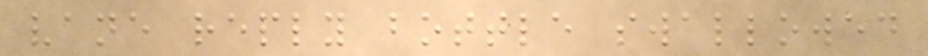vane reply bottle swallowed
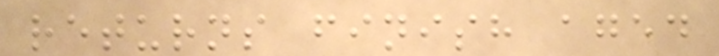returns finish aged
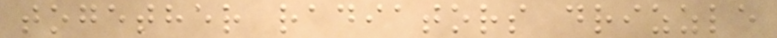together radiators drizzle
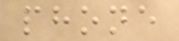phone
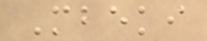Mbeki
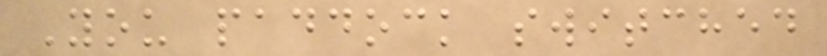You paddock switched
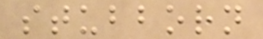stubborn
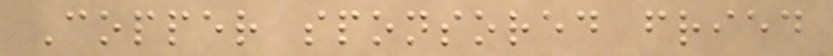Copper sponsored fried
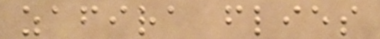zafira flies
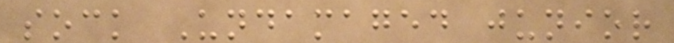sock Undamaged junior
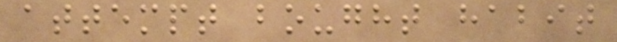attempt bought habit
